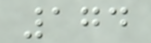174
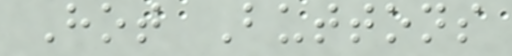Hot Buttons
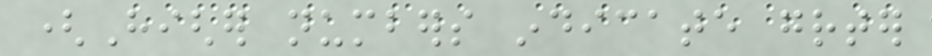(Higher numbers indicate greater
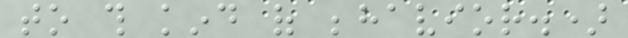to this kind of behavior.)
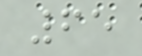65
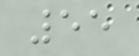55
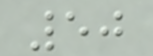50
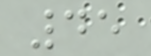45
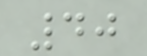40
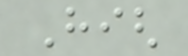High
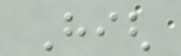High
